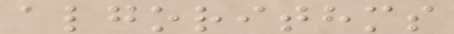algorithms
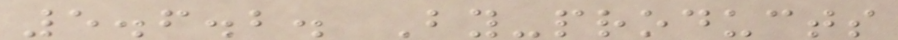5.6.2. By-products
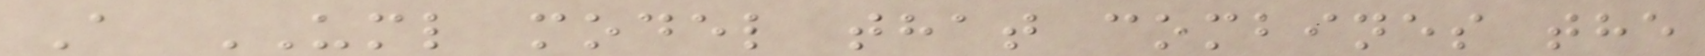A UML model that combines the
